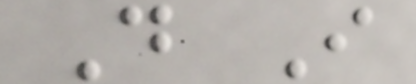D I
